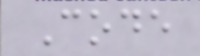Code
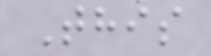This
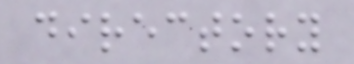directory
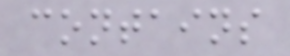contains
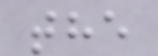the
